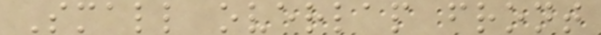Small overlap front
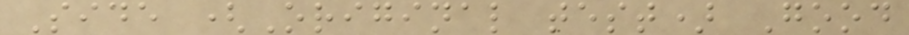Side (Original test) Good
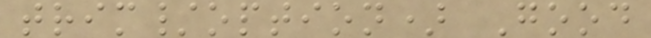trim/option) Good
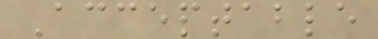Acceptable
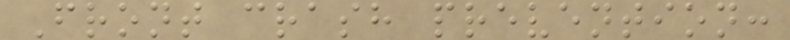Front crash prevention:
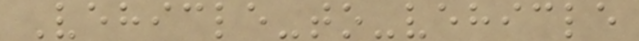Vehicle-to-vehicle
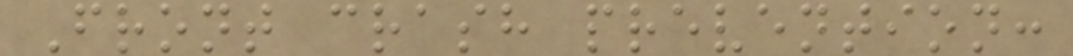Front crash prevention:
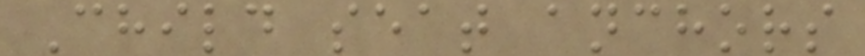Child seat anchors
